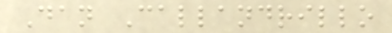Dan Callandrillo
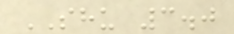SHU 3.0
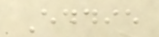Eddie
